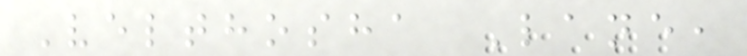Velthosha Lane,
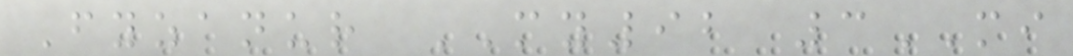Fyzanur MY92 3MI
